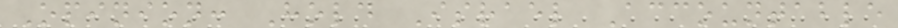Opinion: Hold Israel Accountable
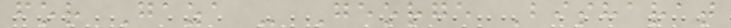for Gaza - George Bisharat
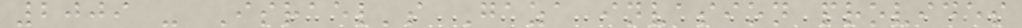2009 - Israel's Gaza invasion provides
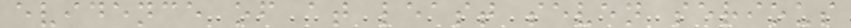evidence of at least seven serious
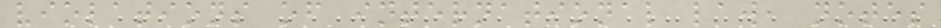violations of international law, notes
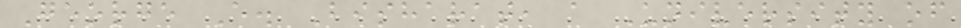George E. Bisharat, a University of
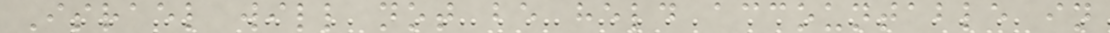Israel will not be held accountable in
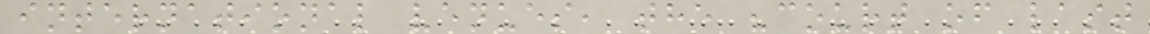international venues, the "court of last
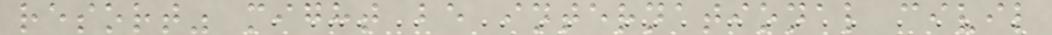resort" might be international civil
